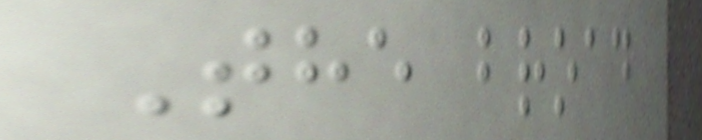The broad
